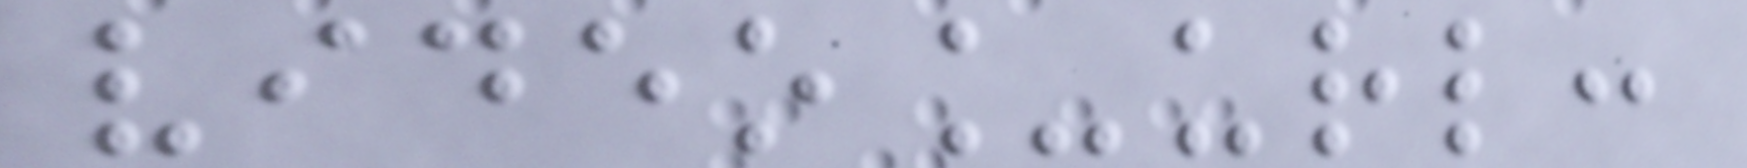video_url:
